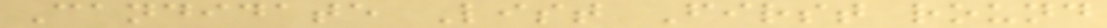Candidate List First round
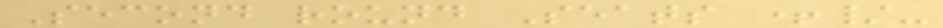Second round Seats +/-
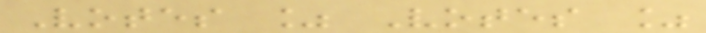Votes % Votes %
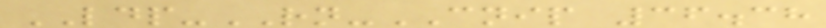LDP-RN-CNIP 36.38
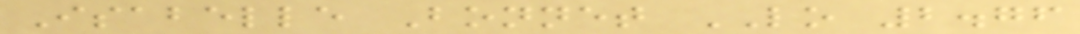Isabelle Bonnet LO 2.76
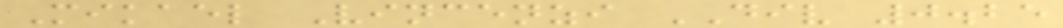Mikael Vincenzi DIV 0.25
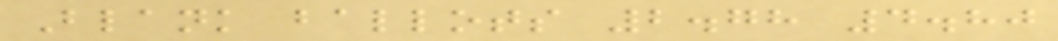Blank ballots 2.78 4.80
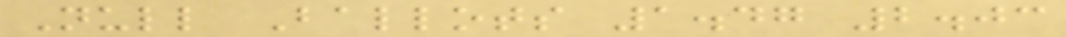Null Ballots 1.47 2.03
